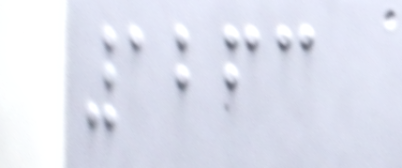1263
